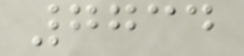7734
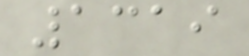1319
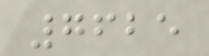7625
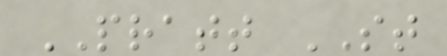PRATT ST
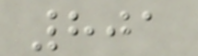801
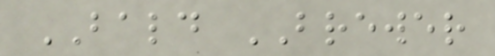BALD BREWER
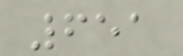651
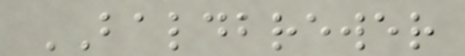BALDBREWER
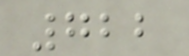722
